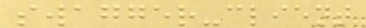swagger-client
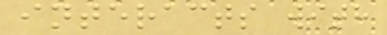interacts with
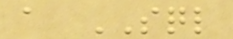a SQL
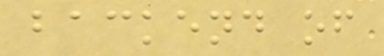backend of
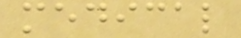medical
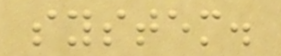system.
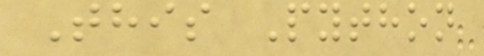This Python
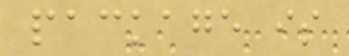package is
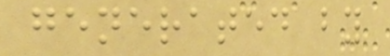generated by
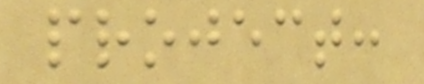project:
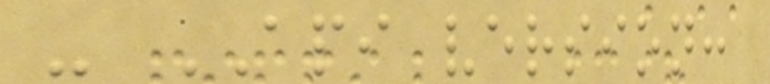- API version:
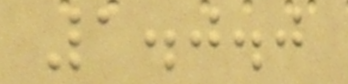1.0.0
